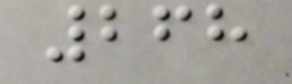268
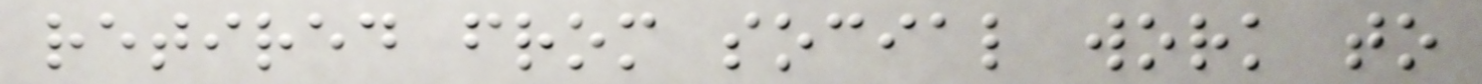retired from social work to
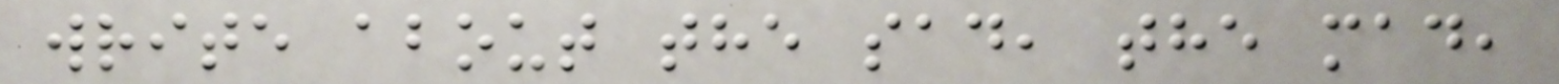write about the sad, the mad,
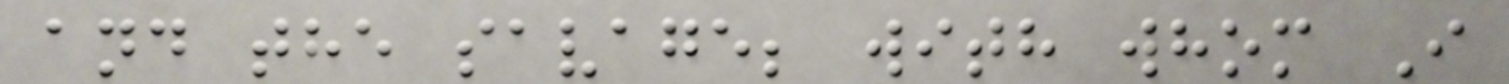and the savage; with whom I
